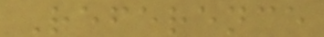Reference
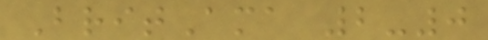BritAma 2-0
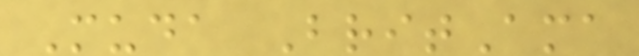Muda BritAma
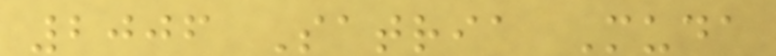2006 Satria Muda
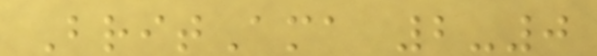BritAma 2-0
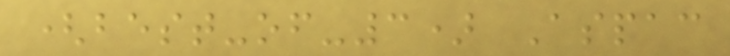(best-of-3) Aspac
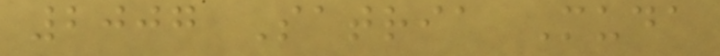2007 Satria Muda
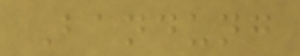Bandung
